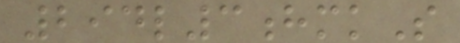294l3hmkS
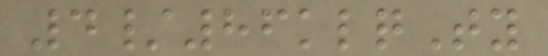4/86klqTy
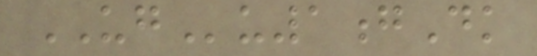UGu1gDk
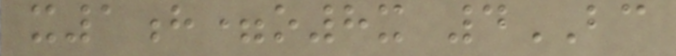x1h=o8x 4BC
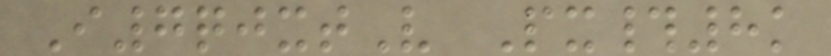I7qjxtV Px#8k
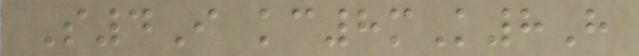S4I kc8mK8H
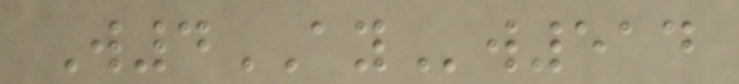W4AYw514
